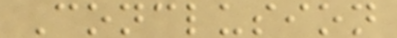Conclusion
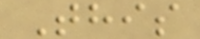This
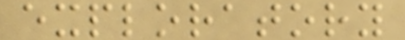exploratory
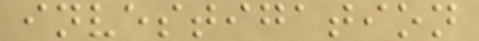investigation
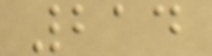214
